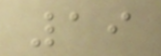19
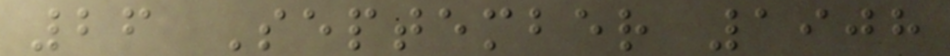26 September 1908
